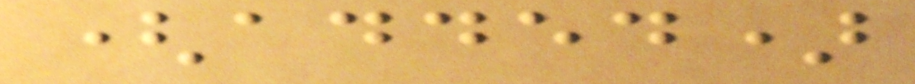(added)
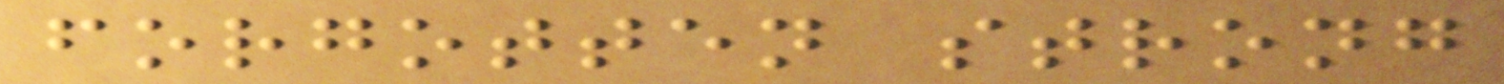forgotten strong
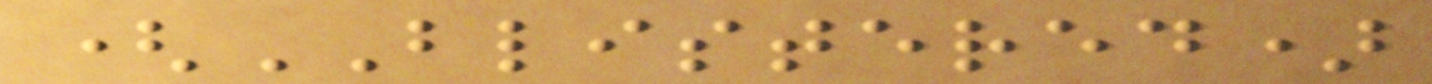(BLISTERED)
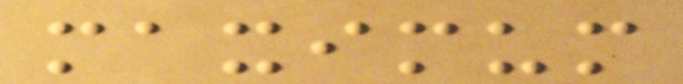maximum
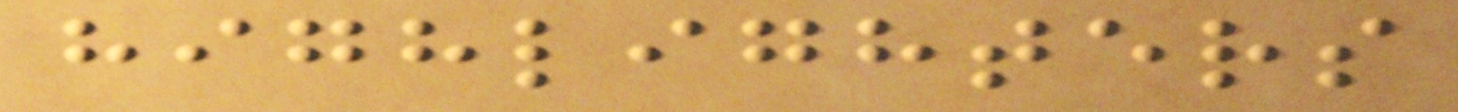highlighters
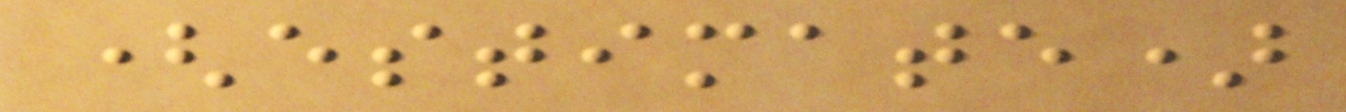(estimate)
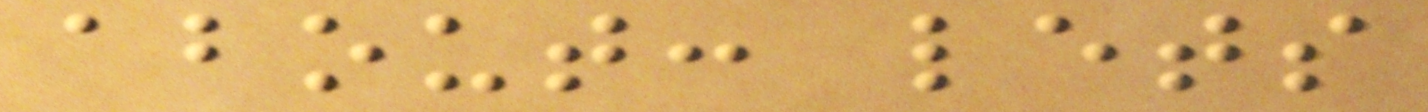about: lets
